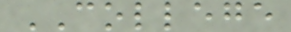COLLEGE
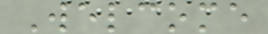Welcome
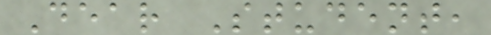Dear Student,
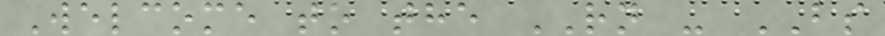Welcome to the RN - BS
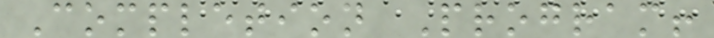Completion Program!
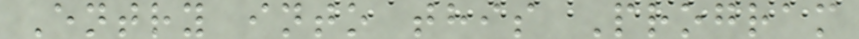Entry into this Program
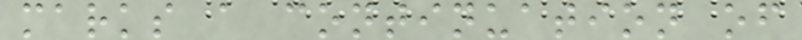marks a continuation of
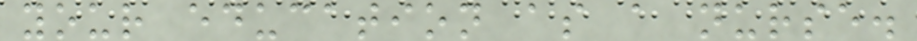your education as a nurse.
